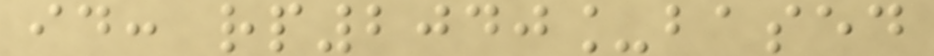id: rp2040_based
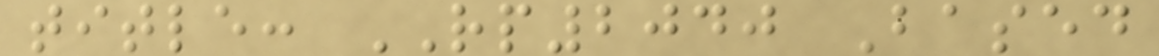title: RP2040 Based
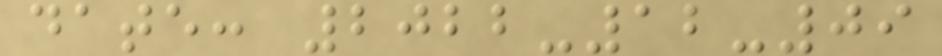date: 2022-12-09
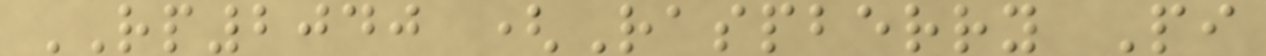RP2040 (Raspberry Pi
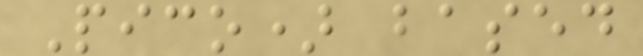Pico) based
